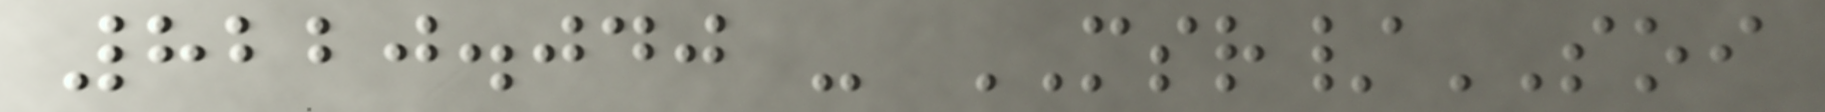8220.040 - MSR/SOI
